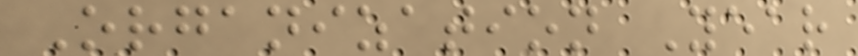Organization Year
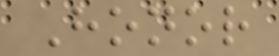Honor
